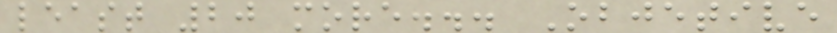least 20 more... Objetive
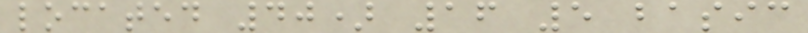located 40) 16 5 basic
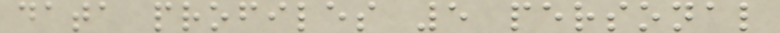data profiles 5 personal
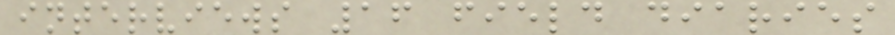interviews 16 field diaries
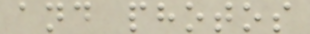and photos
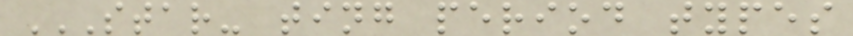STAR- TING PERIOD TYPES
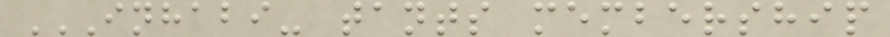INHABI- TANTS MEMBERSHIP
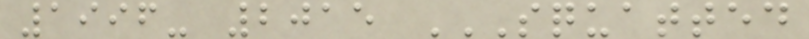1996- 2015 SQUATTED
